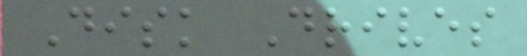Disk Drives
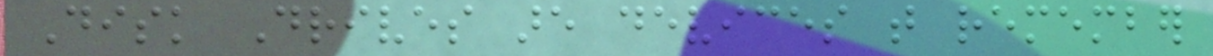Disk Drives are devices that remember
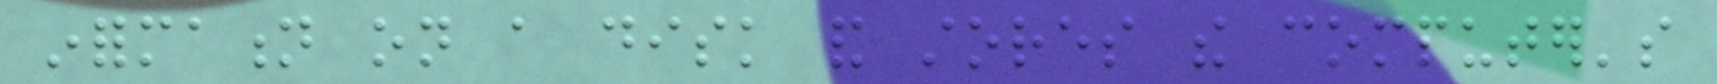information on a disk and stores the computer's
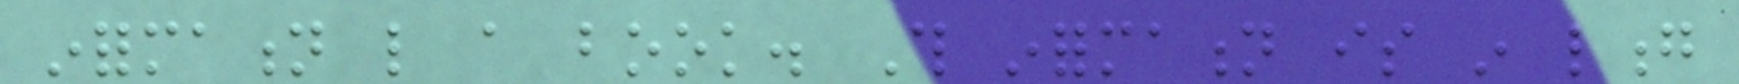information like a book. This information is in long
